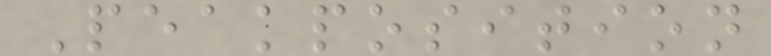Peakposition
